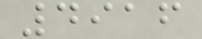4916
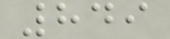849
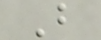B
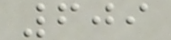609
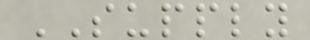SUPPLY
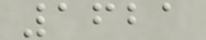1621
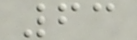63
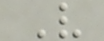V
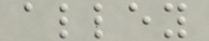alley
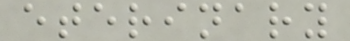eterinary
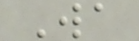Wa
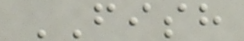FISH
